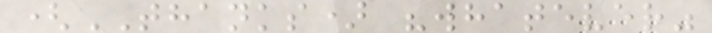(THANKS) "whatever"
